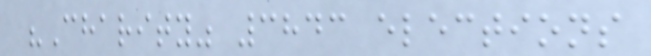"Charity" 3843 elections
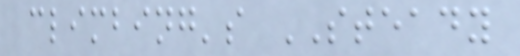climbing's STEADY
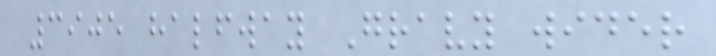3905 halfway Gravy wider
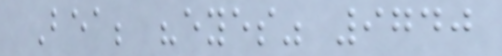Bea; "eyes" 9740
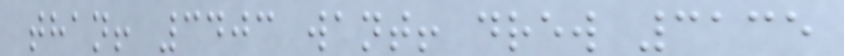than! 3403 want! drew 3135
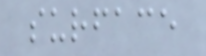surface
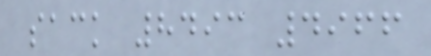sack 8493 4966
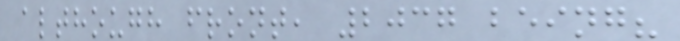although front, 2037 being?
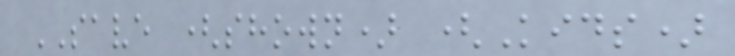SAVE (shown) (Kids)
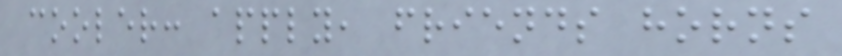cooler: apply, friends horns
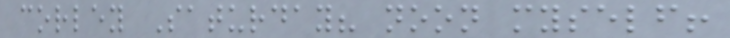corley Saturday? noon myself!
